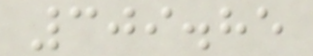309.85
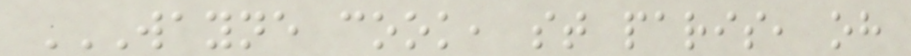WAYNE COOK, ST PARIS, OH
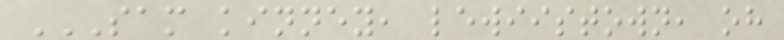SAM KINNEY, LEWIISTOWN, OH
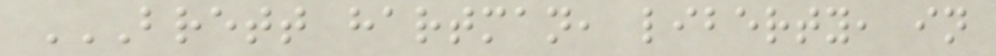BRETT HARTMAN, LIBERTY, IN
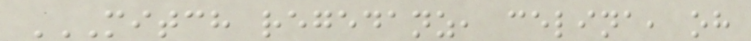MITCH REGEDANZ, CELINA, OH
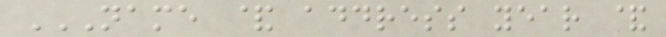NAME & ADDRESS YEAR &
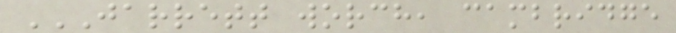JARRETT WORCH, CAMBRIDGE
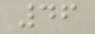46
